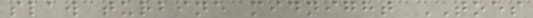slaw turbine midnight TOES
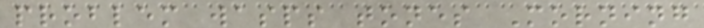problem wasps tones Morning
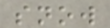snow
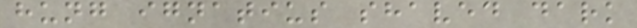hung ignatius shaved dark
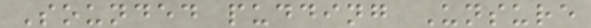Sounded pudding Unsure
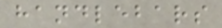handlebars
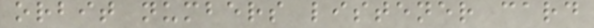orbit numbers listener card
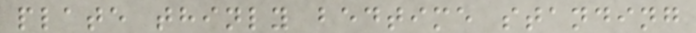plate thinly bedtime standing
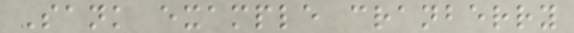Sank example cranberry
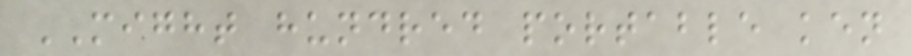MIGHT hundred portable ken
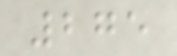275
